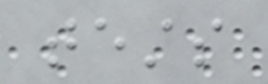tests
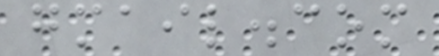gmail.com
